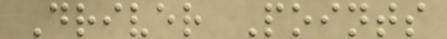Driver Points
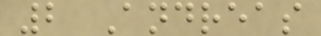2 Andreas
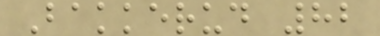Bakkerud 82
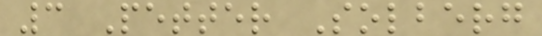3 Petter Solberg
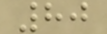80
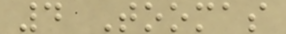4 Toomas
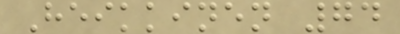Heikkinen 74
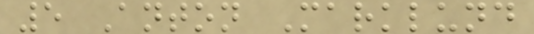5 Anton Marklund
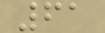61
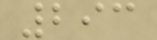293
